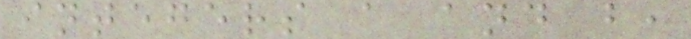integers a and b,
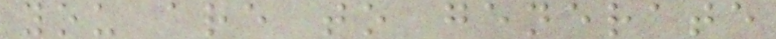you are to generate
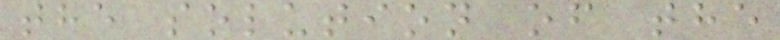the solution of the
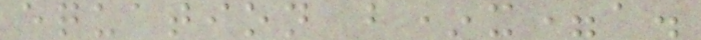equation b*x=a.
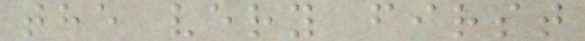the very first
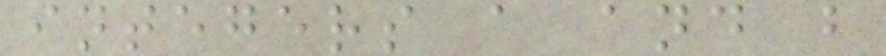integers a and b
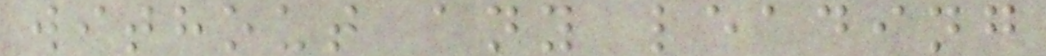without any leading
